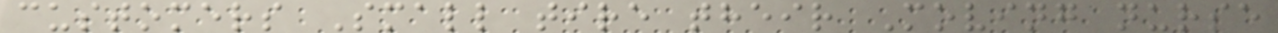customers Small tire their Moving nurse
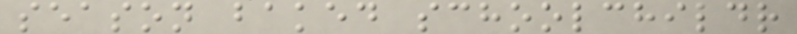season baked schoolchildr
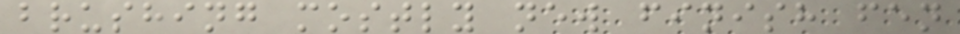brushing mostly new finish fen
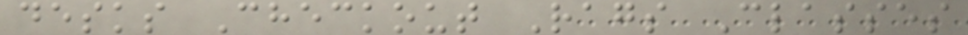desks Checkout Rags Classes
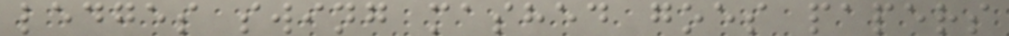ledges swing mashed goes papers
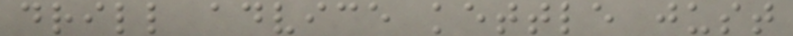drill advice kettle just
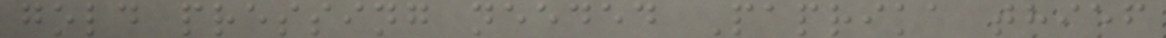gold pressing needed Paprika thief
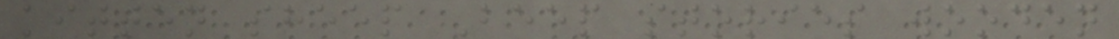kitten sheep Beep stories wooden
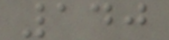140
